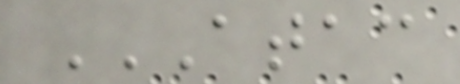ATAC
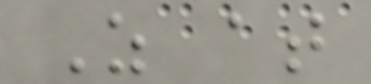As at
